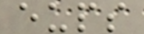eups
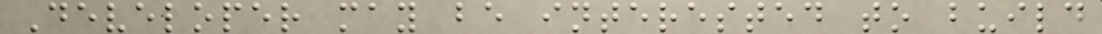Developer may be interested to build
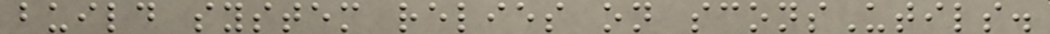build system relies on sconsUtils.
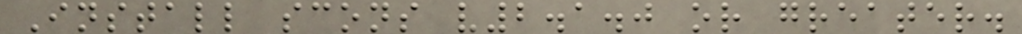Install scons v2.1.0 or greater.
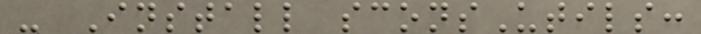- Install sconsUtils:
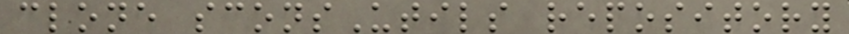clone sconsUtils repository
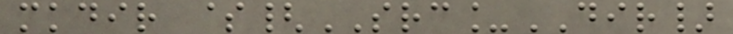mkdir ${SRC_DIR}
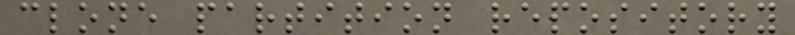clone partition repository
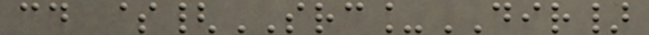cd ${SRC_DIR}
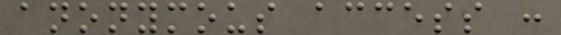anonymous access :
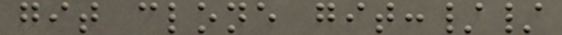git clone git://
